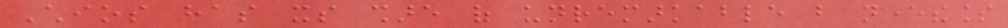Chios has its share of unremarkable but nevertheless
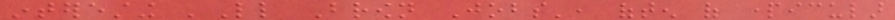interesting 'Little Brown Jobs', often of particular
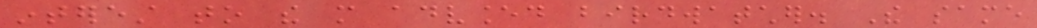interest to the more advanced birdwatcher. The same
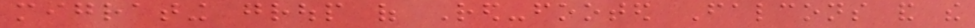migrating group of Red-footed Falcons and the
